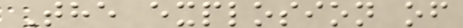The explosion of
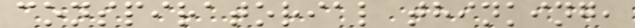conspiratorial thinking,
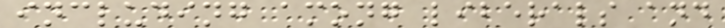including among liberals and
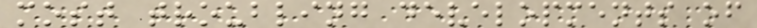most troubling developments of
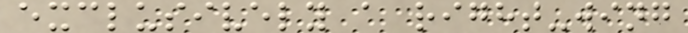exclusively a right-wing
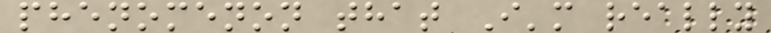phenomenon that I'm really
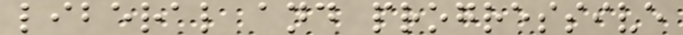liberal and progressive
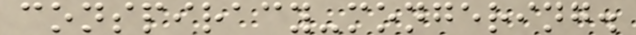conspiracy-mongering.
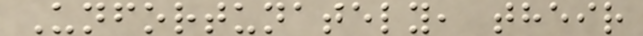Unfortunately, their
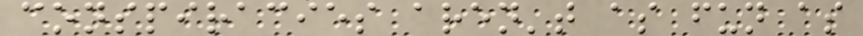conspiracies aren't as fun as
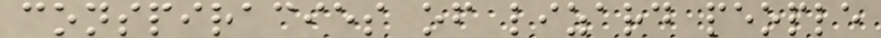conspiracies of lizard people
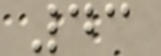43
